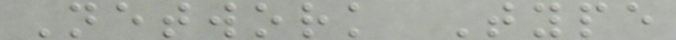Network Type
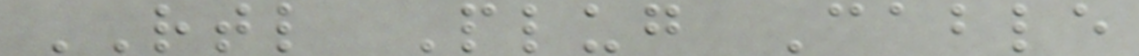RTL Plug Cable
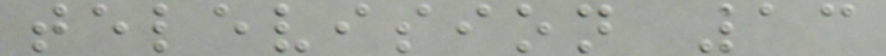television 13
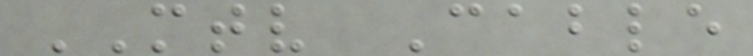MTV Cable
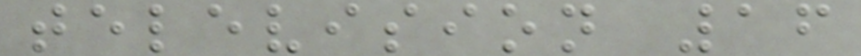television 16
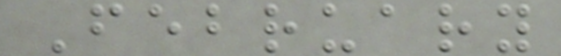February
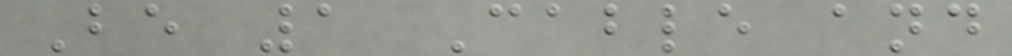Be 1 Cable and
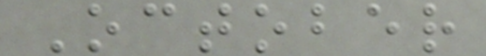October
